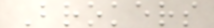Brokers
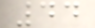44
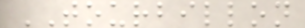TOURBILLON
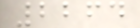2264
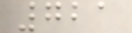721
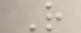R
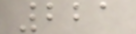221
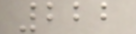222
